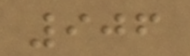906
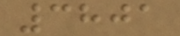3801
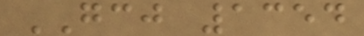GCJ 1354
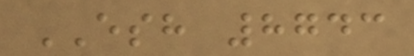ESH 8743
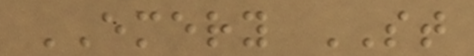EMERY ST
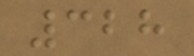328
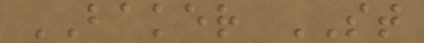BAKER ST
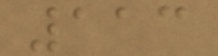113
